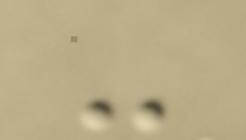-
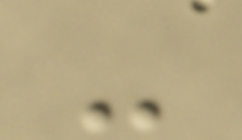-
